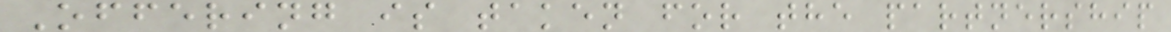Offering is taken for the partnership
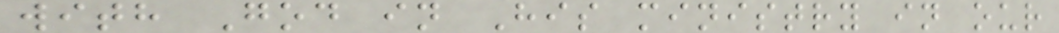with God in His ministry in our
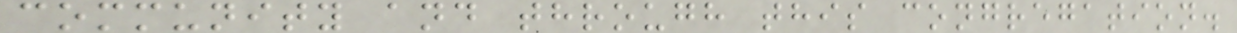community and through this congregation.
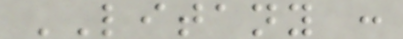LITANY :
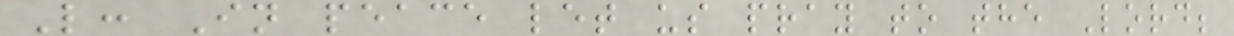L: In peace let us pray to the Lord;
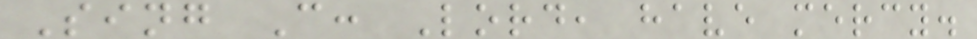Sing C: Lord, have mercy.
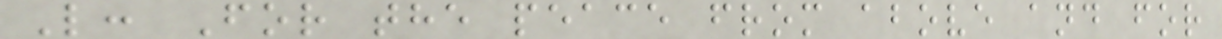L: For the peace from above and for
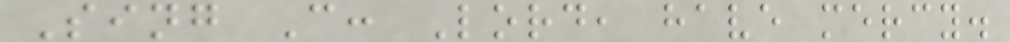Sing C: Lord, have mercy.
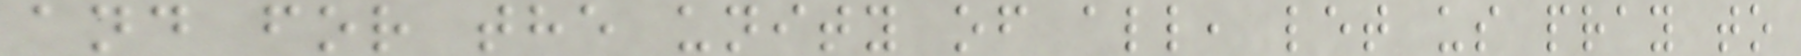and for the unity of all, let us pray to
